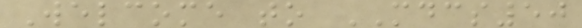Welcome to MDCS50
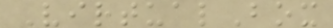VirtualBox
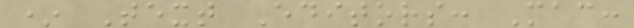* Text Editors: Mac:
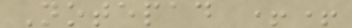Notepad ++
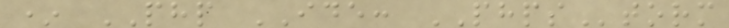* PHP IDE: PHPStorm
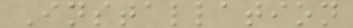Installation
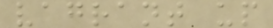vagrant up
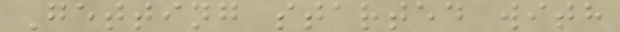Getting started with
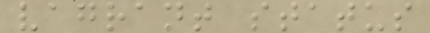vagrant status
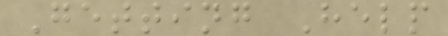Getting Help
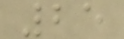25
